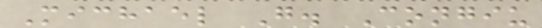Michael G. Congiu
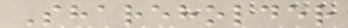Shareholder
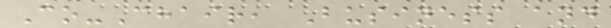Co-Chair, Business and
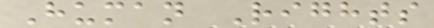Human Rights
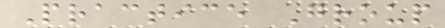Practice Group
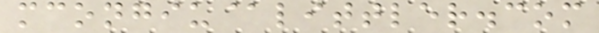mcongiu@littler.com
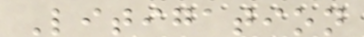Litigation
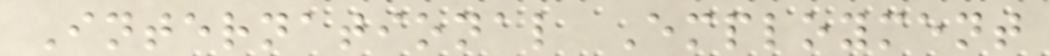International Employment
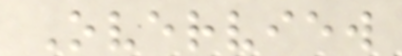Overview
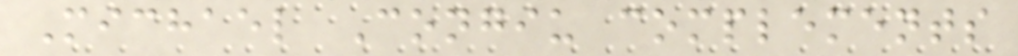Michael Congiu complements
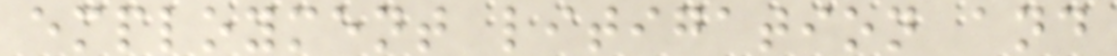employment litigation and
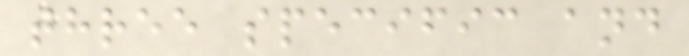three specific and
